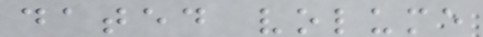dated volume
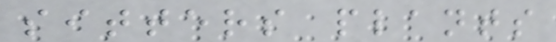sitters plants
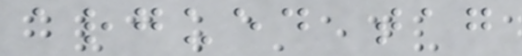argued tag
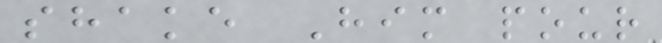shake Him pour
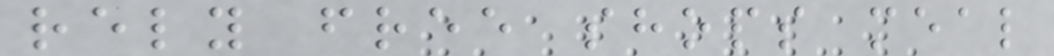rely free shops meal
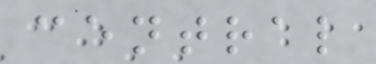central
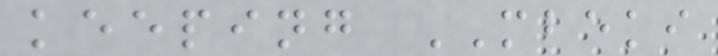keeping MBEKI
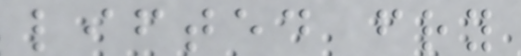lifted fry
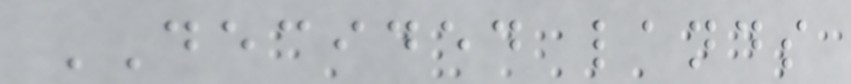DECIDED lands
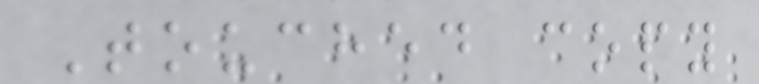Touched copy
